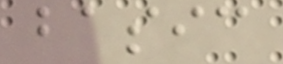basic
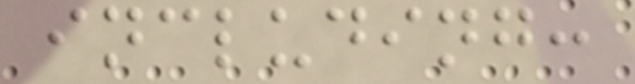including:
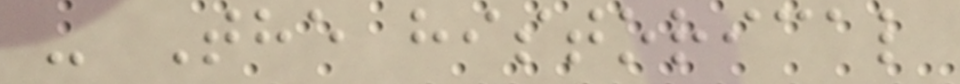- The historical
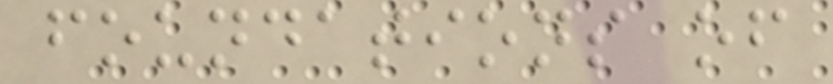foundations of
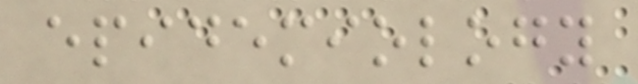epidemiology
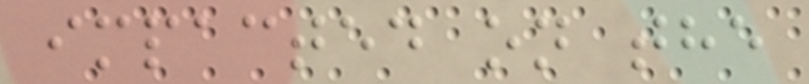impacted on the
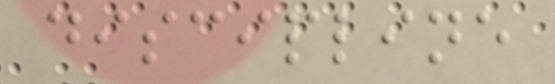discipline
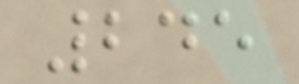245
